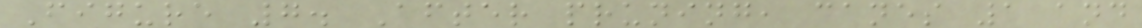Figure 7. After pruning, canes 1 and
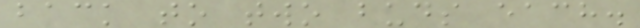back to two buds each.
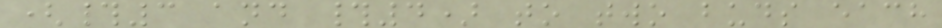(#3 and #4) to two buds each
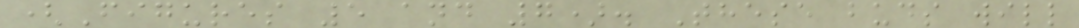(Figures 5 and 7). These buds will
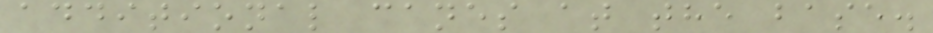additional canes at the base.
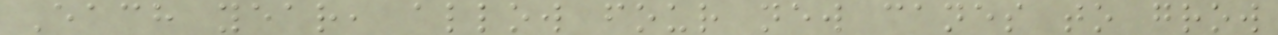Each year, allow four new canes to grow
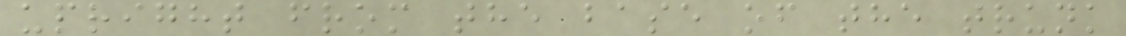upright from the base of the trunk
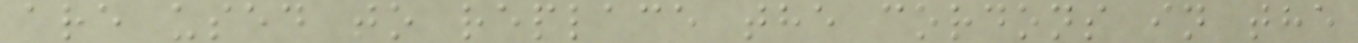are used to replace the cordons in the
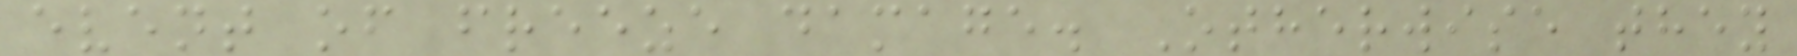event of freeze damage. Otherwise they
